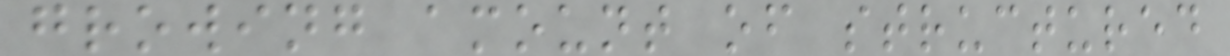growing amount of structured
